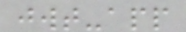jwt-app
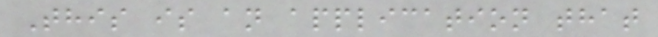This is an application that
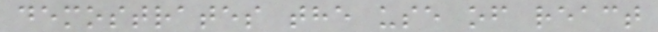demostrates the use of react
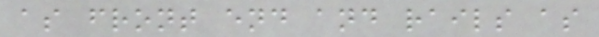as front end and rails as
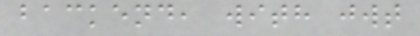backend, with jwt
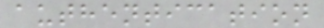authentication
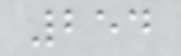254
